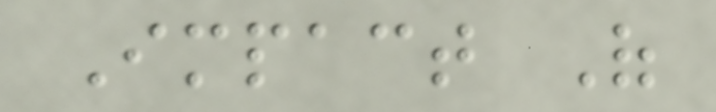Impact Of
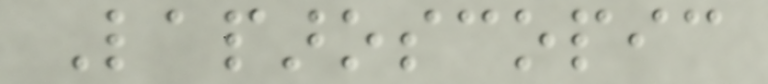Laparoscopic
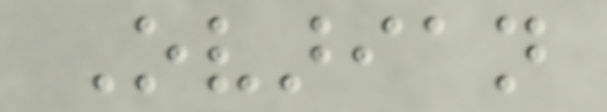Ovarian
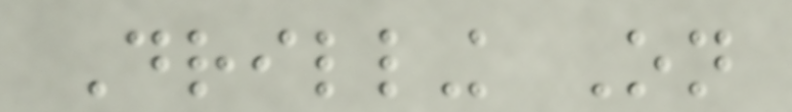Drilling On
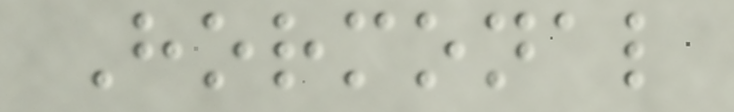Hormonal
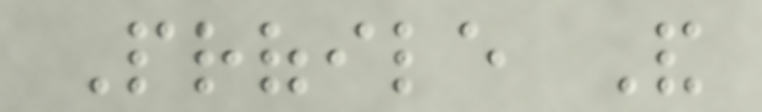Profile And
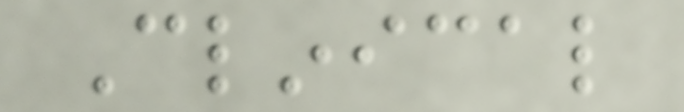Clinical
